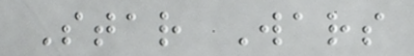Star Wars
